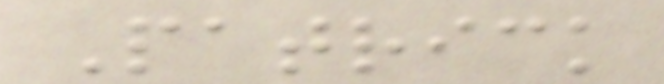Patrick
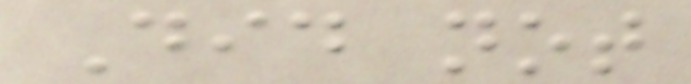Did not
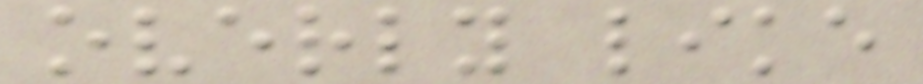overly like
